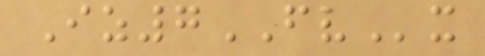Iz7FVx
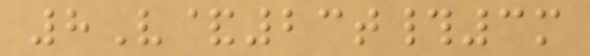8V&23t#3m
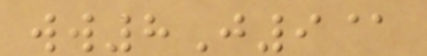ww8J9@
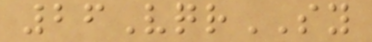26VqrSY
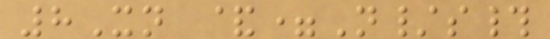8Xn &=N/s#
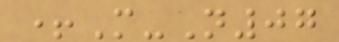+M-N07
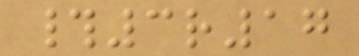#3r17
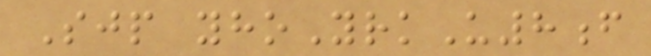Sjp yhoYrkU8f
